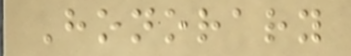Honorary
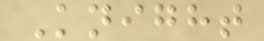Knight
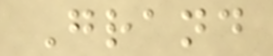Grand
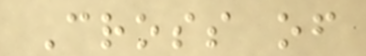Cross of
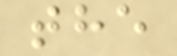the
